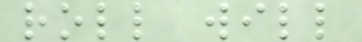roll will
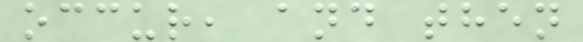occur, and then
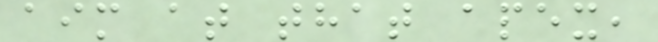aim at that apex,
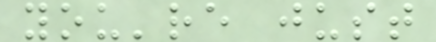you're just
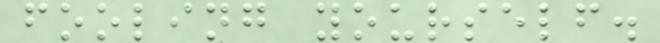fooling yourself.
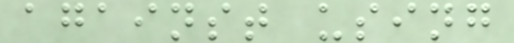against using
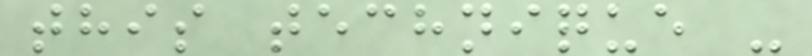this technique -
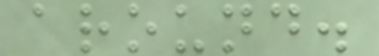around.
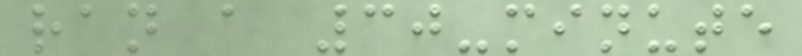ran a 30-minute
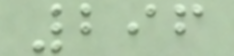296
